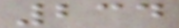234
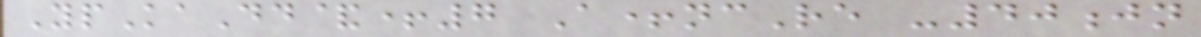YpKaDd&+7 A+ncRe -40jn
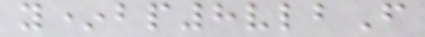y*bp8vlbF
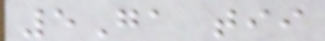5Ga tii
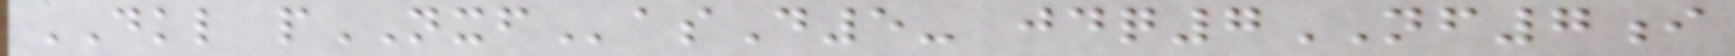DKL pNXFasD5- jdq7NF7i
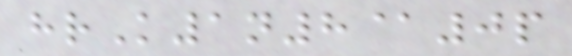hrK1n8@0p
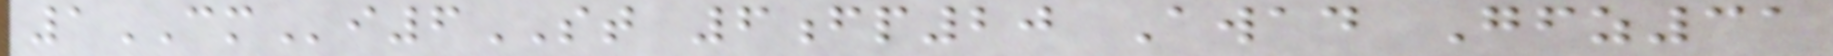1CMi6ST 6fp20 Awad Gfz31
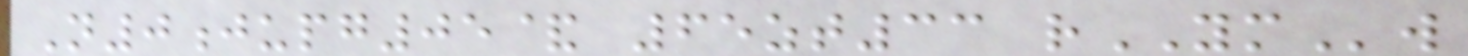N0jupg05& 65zt33 rYMw
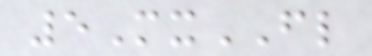5MxFL
